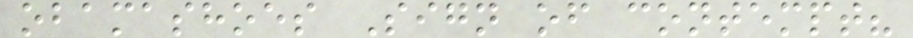obamashoes Sign of contempt?
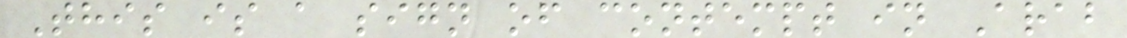This is a sign of contempt in Arab
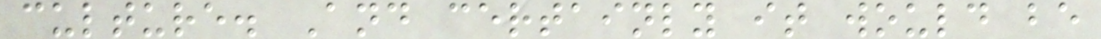culture. And certainly it would be
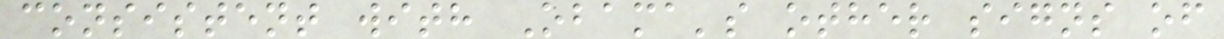consistent with Obama's other signs of
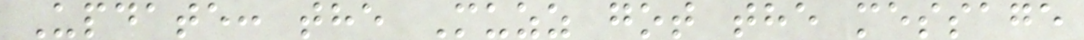Update: the Muzz got the message
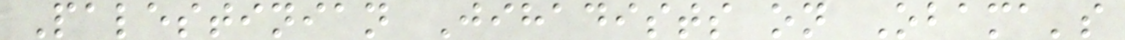Palestinian Jihadists on Obama's
